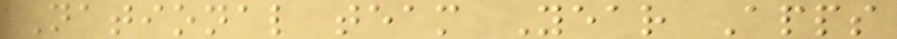National team Year Apps
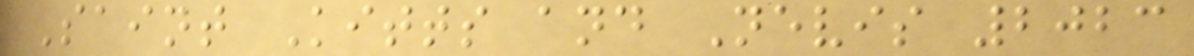Saint Kitts and Nevis 2023
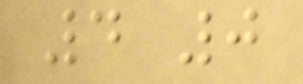4 0
